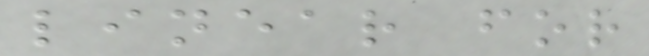linear for
